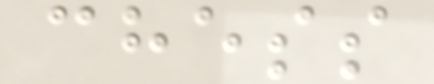chess
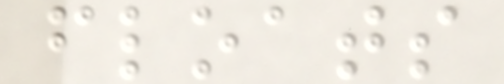floats
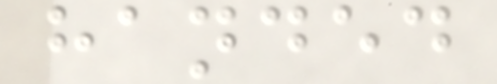handed
